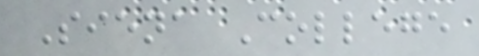Siena College
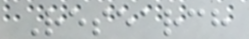Research
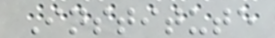Institute
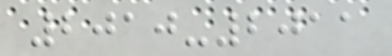2010-2011
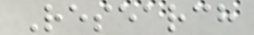Research
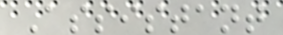Assistant
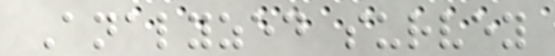Analyzed survey
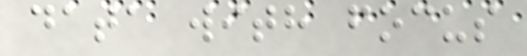data with focus
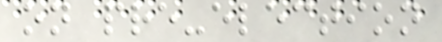on pre-election
